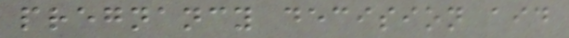pregnancy decision aid
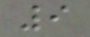9
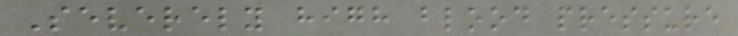Severely high blood pressure
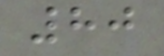80
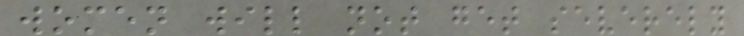women will not get severely
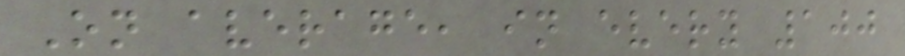On average, in every 100
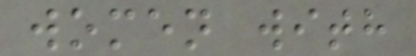women with
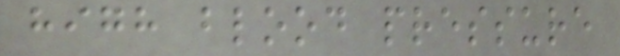high blood pressure
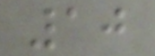10
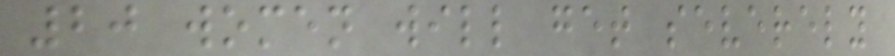20 women will get severely
